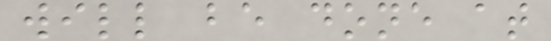will be done at
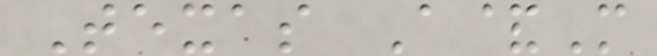Texas A&M
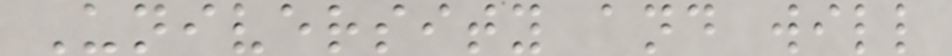University and will
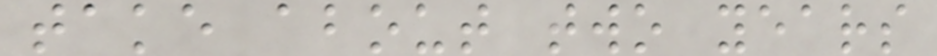take about two years
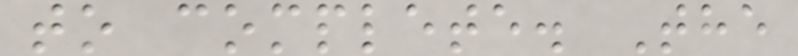to complete. The
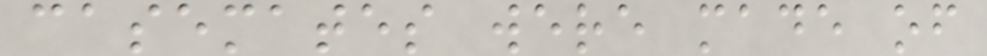casemates were made of
